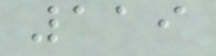119
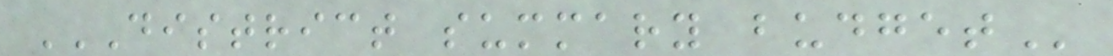DISTRICT SUMMARY BUDGET
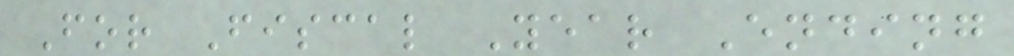For Fiscal Year Ending
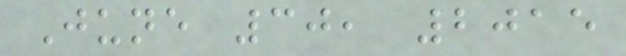June 30, 2015
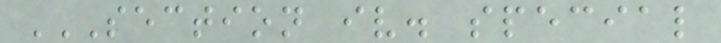SECTION IV. SPECIAL
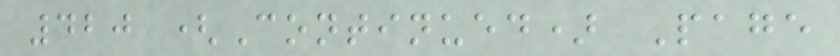420 (Continued) Page
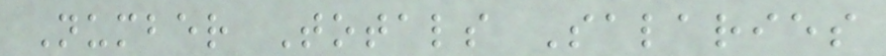Number Totals Salaries
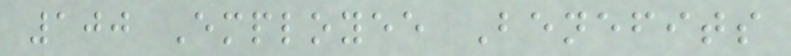100 Employee Benefits
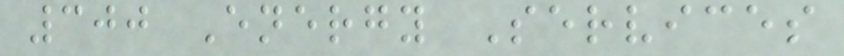300 Energy Services
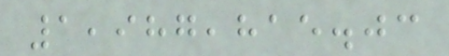1,987,815.03
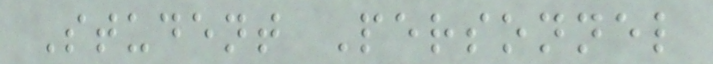Student Personnel
